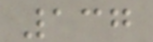137
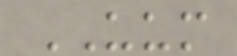UUM
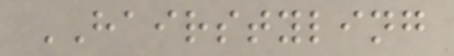HAIRSTYLING
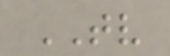TV
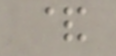&
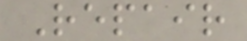Repair
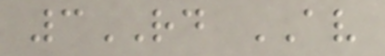3RD AV
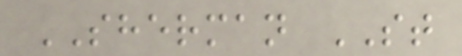SHERMAN ST
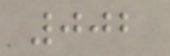002
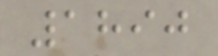1890
